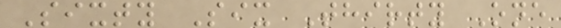Sixty Six Thirty One
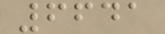6641
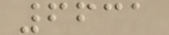6631
